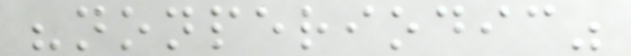"nonperiodic"
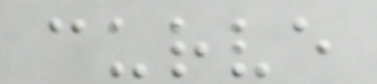curve
